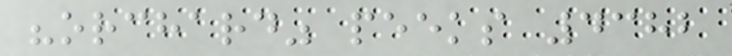"orchard" peeks 4382
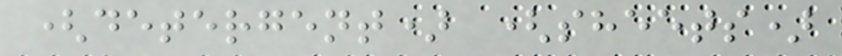(detergent) (sheets)
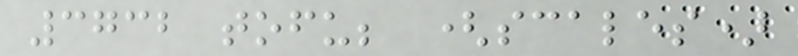3732 tofu; (scales)
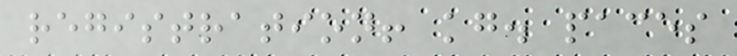registration! kg. paces
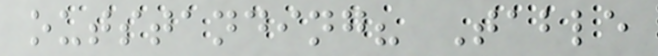outstanding? Table
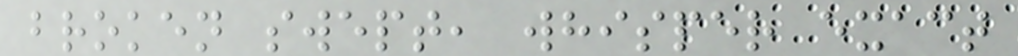broken swept, whisper exact
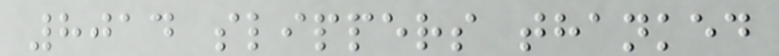8014 slippers thanked
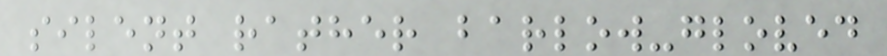silent rather barlow-gloved
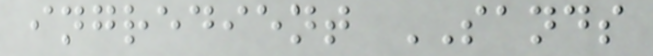ingredient SANDS
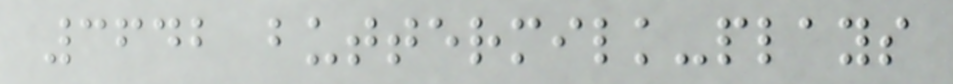3642 buttermilk-plays
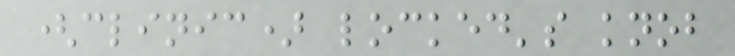(clinic) locked's knob
